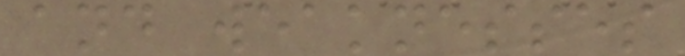and weaknesses
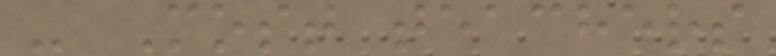- Most teachers
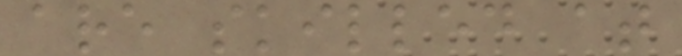are skilled at
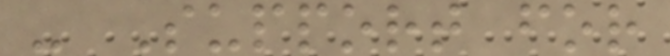- Support for
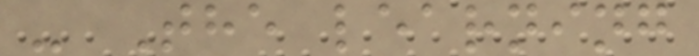- The learning
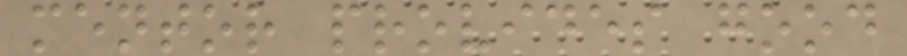mentor provides good
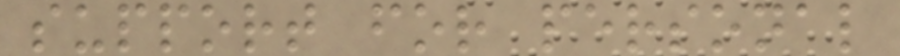support for personal
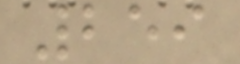259
